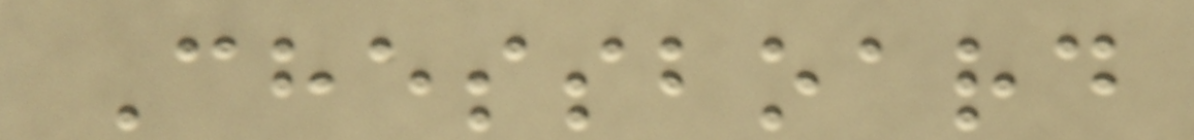Chessboard
